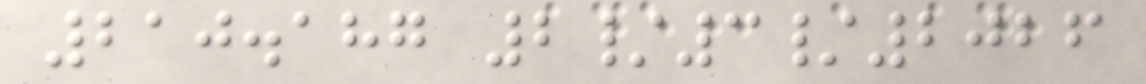210.187 2/3/2026
